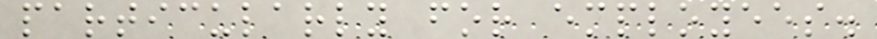particularly for employees.
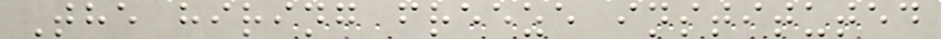The hiring freeze instituted
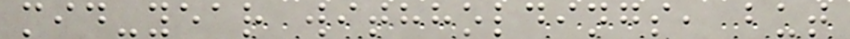mid-year withholdings, but
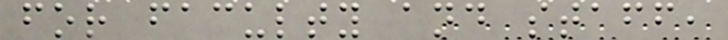for faculty and staff,
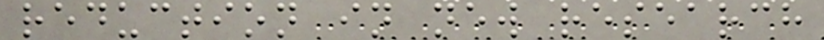reduction in new research
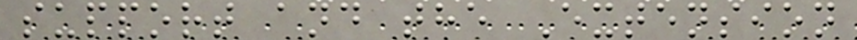support and the Extension
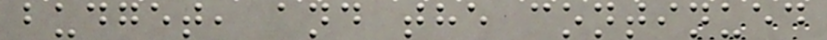budget, and the continued
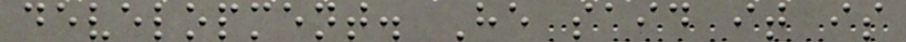development. He said it is
